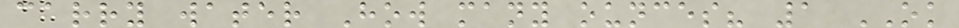carry water How many ounces? 1 OK
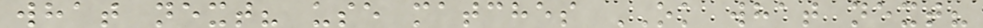what next? use matches OK what next?
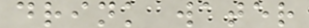drink water
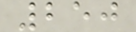250
